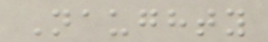Naughty
